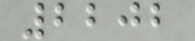2202
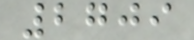2709
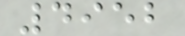4952
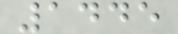1445
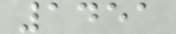1451
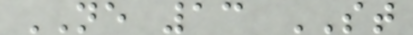NE 13 ST
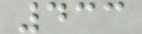433
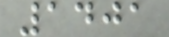1401
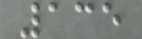135
